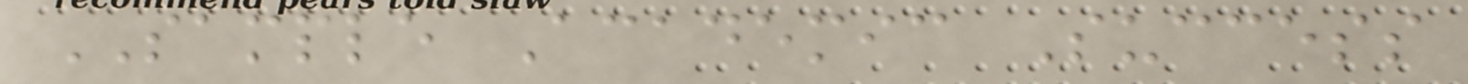SAMPLE Academic Success
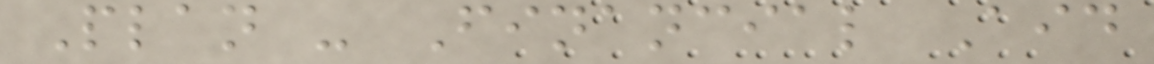Plan - Financial Aid
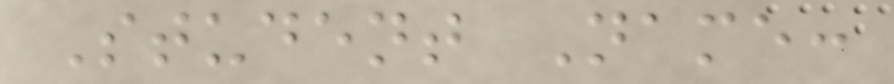Student Name:
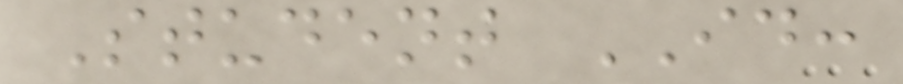Student ID:
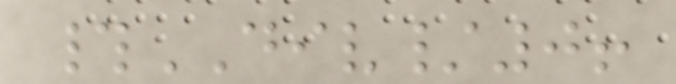#DIV/0!
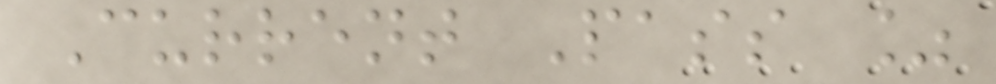Current Pass %
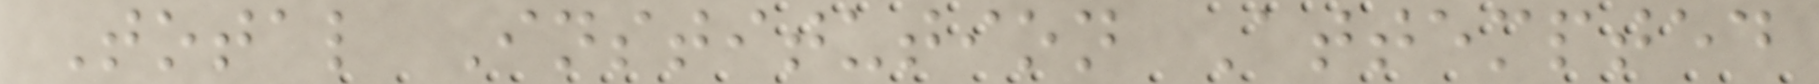Total Institution Attempted
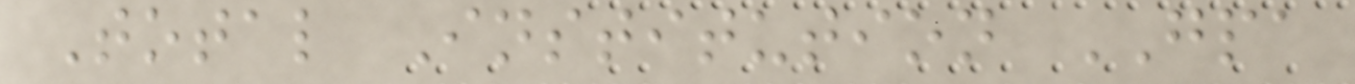Total Institution GPA
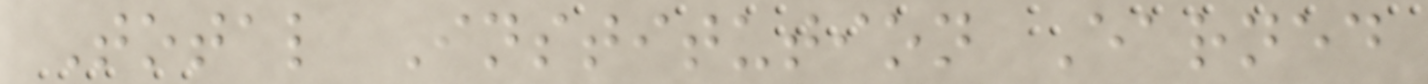Total Institution Earned
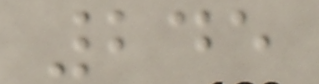245
